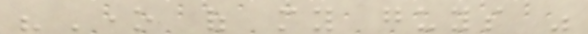"One of my guys was
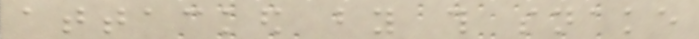attacked by this snake
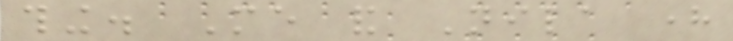thing. Me and Nila here
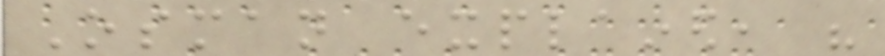Osman explained, his
